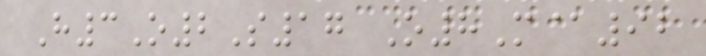H3O2S17 O8M@92
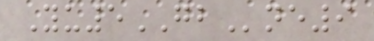Yu5GBne9
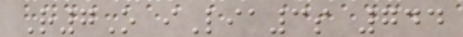R7O iLia3s 744
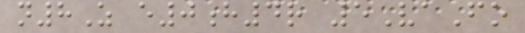n8Z e0h4r 5VaFo
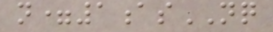n=1asNQ
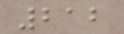212
